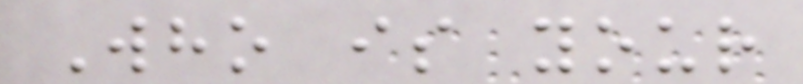Who is your
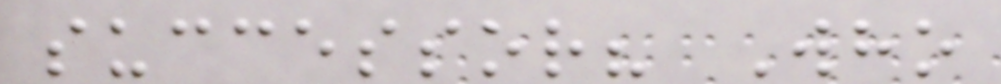successor? Who
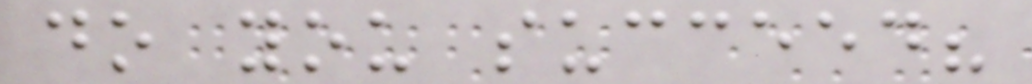do you succeed?
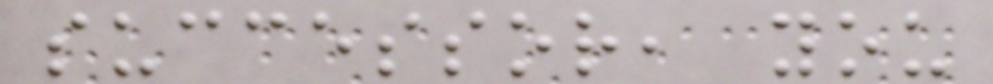successor, you
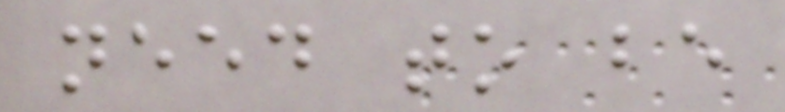need to be
